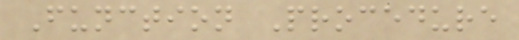Function Procedure
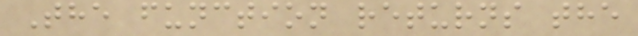The function returns the
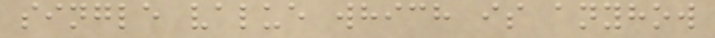single value which is anyhow
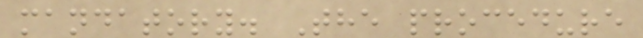mandatory. The procedure
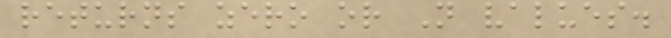returns zero or N values.
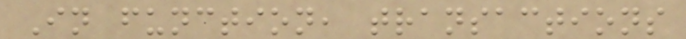In function, transactions
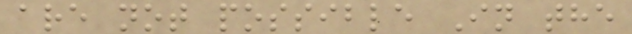are not possible In the
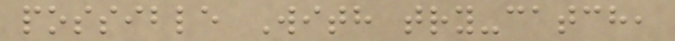possible With try-catch,
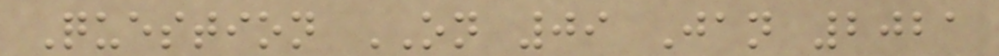Question ON 09 Jan 2021
